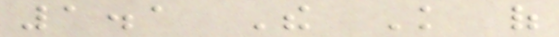1.1 The Knowledge of
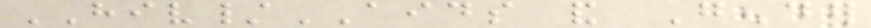HIV/AIDS and Gender
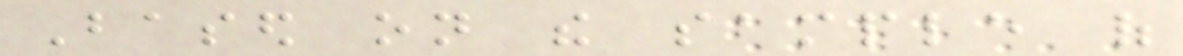Based on the sample of
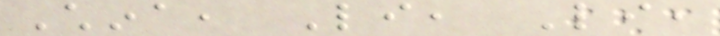China, Li, Li,
